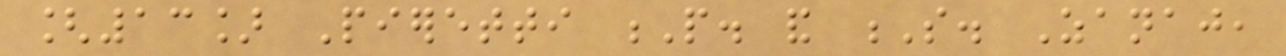[13] Pieretti P. and S. Zanaj,
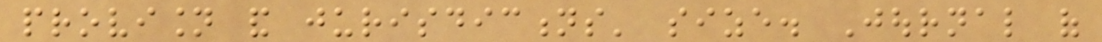provision and jurisdictions' size. Journal of
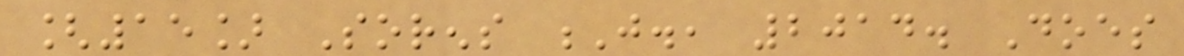[15] Sorens J., 2014. Does
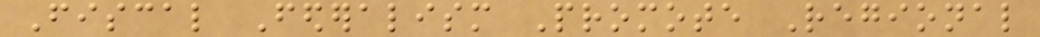Fiscal Federalism Promote Regional
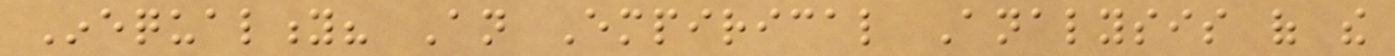Inequality? An Empirical Analysis of the
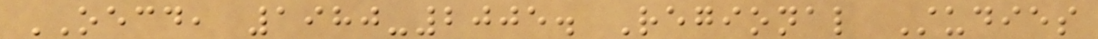OECD, 1980-2005. Regional Studies
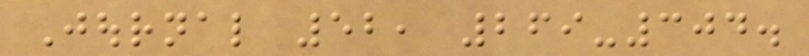Journal 52, 269-304.
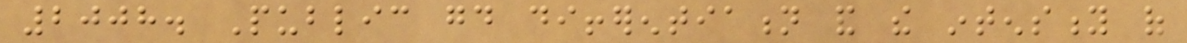2008. Public good differentiation and the intensity of
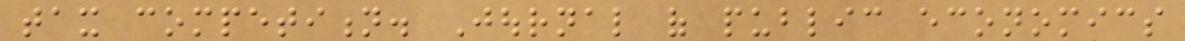tax competition. Journal of public economics
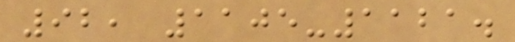92, 1105-1121.
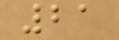21
